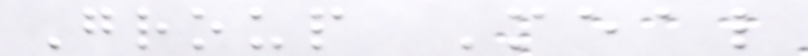Group Meal
